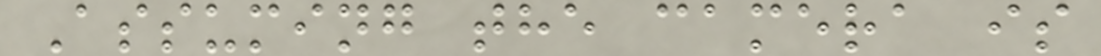Assuming the camera is
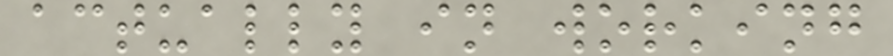actually in working
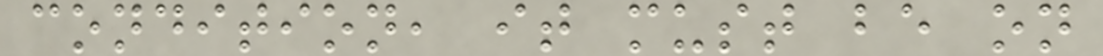condition, it must be on
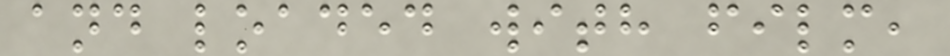and loaded with film,
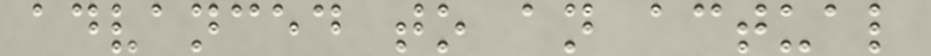advanced to an actual
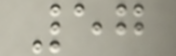57
